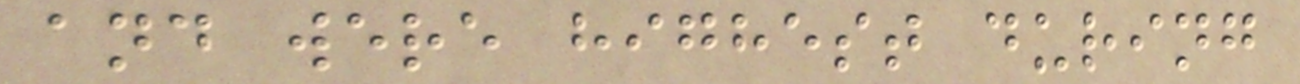and were highest during
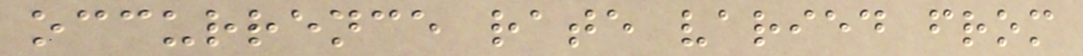occurrence rate varied from
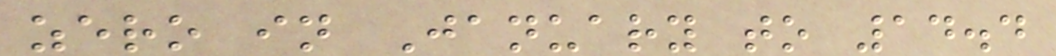zero in January to 14.4
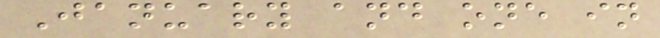January and one in
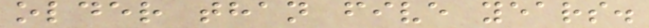older than five years.
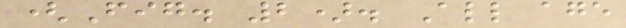(Fig. 2). All age
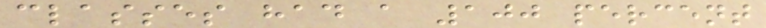classes had a 100 percent
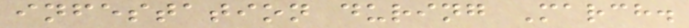infestation during March.
